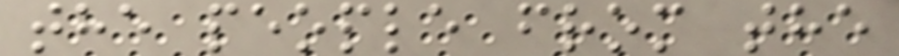the people from the
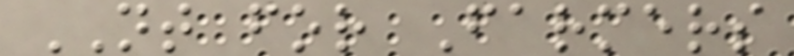NT for Farmers
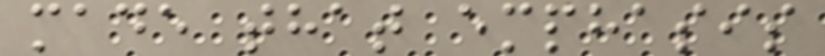made that emphasis
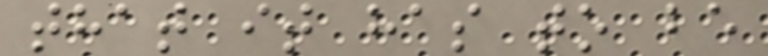that it has to be
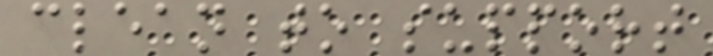clean to support
